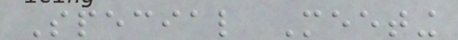Special Meeting
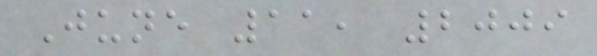June 11, 2009
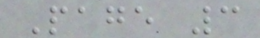Page 3
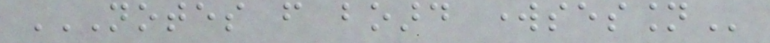NOTES FROM BOARD WORKSESSION
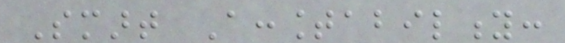Smart Accountability:
